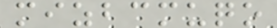mizbcmuqo
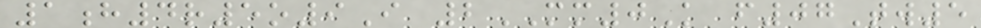1h4r5o9I 2MM0K f07Tw5
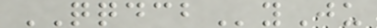QQDCByJu
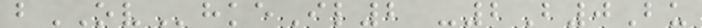bOVhkeIl2 -2B0Bu
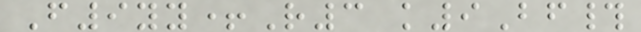F9yy+R3 k9Bf#
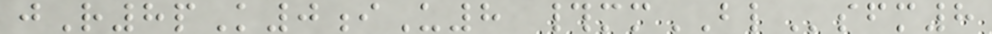jR8pK0iU8 #mmBLsfm8
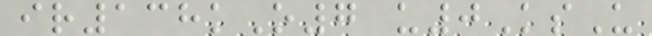ir138kO7 u0KsU
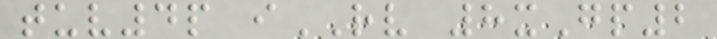tuv4p iRV 8xGp2
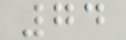74
